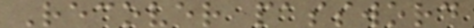Recover password
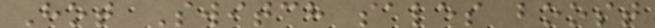Hot Switch sales boost
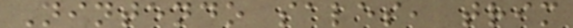Nintendo sales, trim
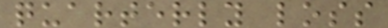quarterly loss
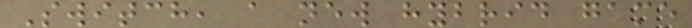Switch, a new hybrid game
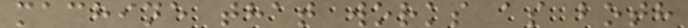machine that works as both
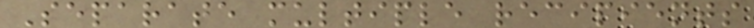Separate multiple recipients
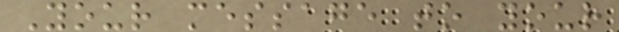Your message to your
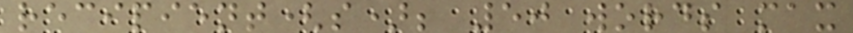recipient(s); 50 words max
